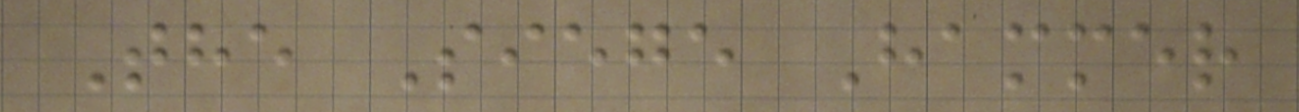The Siege Hammer
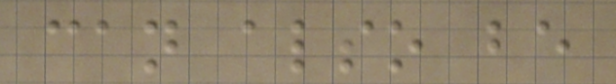can also be
